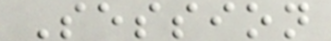Session
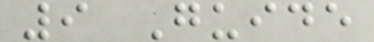9 Guide
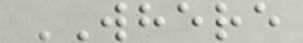WHERE
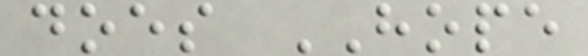does HOPE
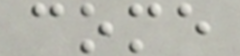come
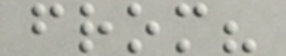from?
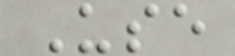Use
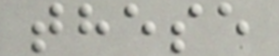these
